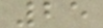25
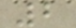2
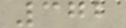372
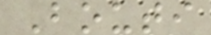Bouti
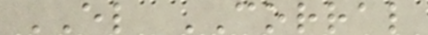EL CORRAL
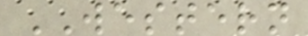WESTERN
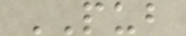PUB
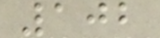102
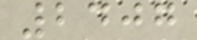2407
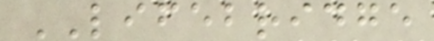LIFEBRIDGE
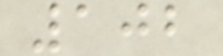102
